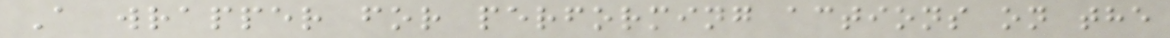A wrapper for performing actions on the
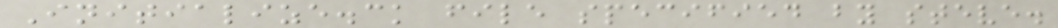Initialize.ck file specified by steve.
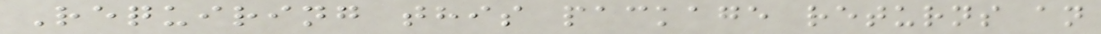Requiring this package returns an
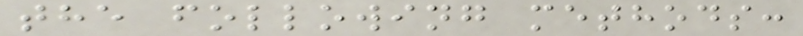the following methods:
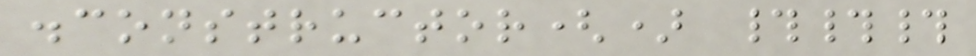.constructor() ###
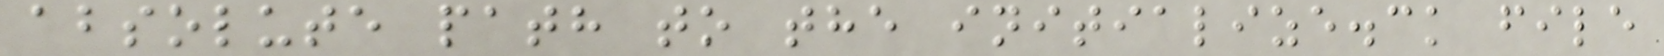absolute path to the initialize.ck file
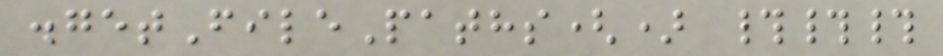.getFilePaths() ###
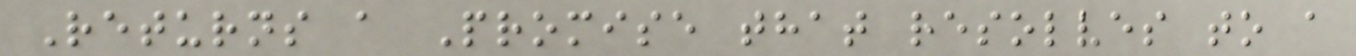Returns a Promise that resolves to a
